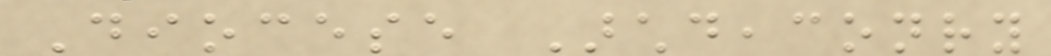Diocese Archdeaconry
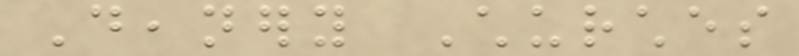Deanery Churches
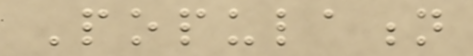Population
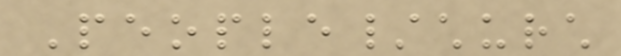People/church
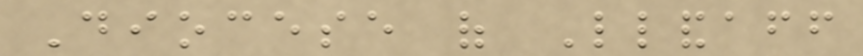Diocese of Llandaff
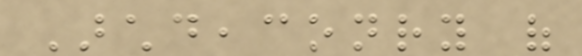Archdeaconry of
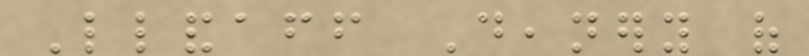Llandaff Deanery of
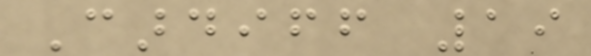Cardiff 19
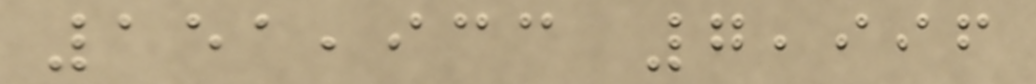151,933 7,996
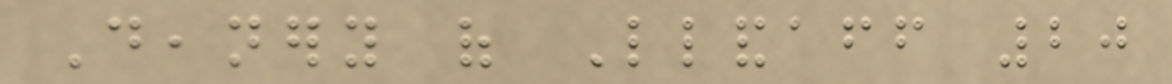Deanery of Llandaff 20
